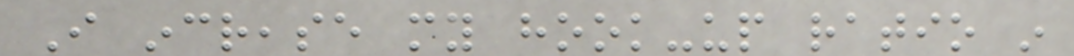I increase my hook-up ratio in
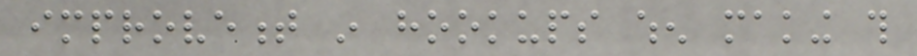improvement in hookups when making this
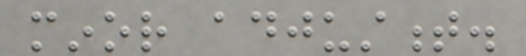minor adjustment.
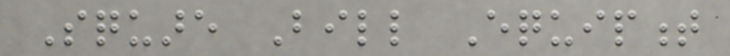Square Bill Equipment
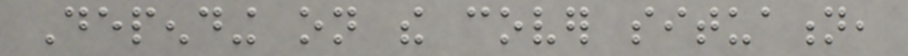Depending on the cover situation,
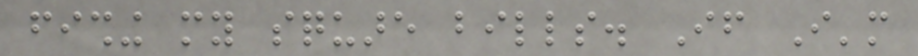fishing my square bills. If I'm
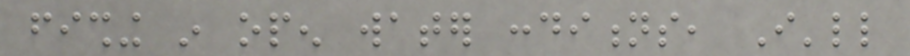fishing in open water conditions, I'll
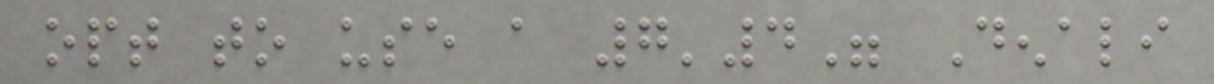opt to use a 7'4" Denali
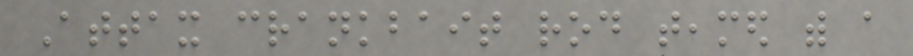Attax crankbait rod teamed with a
